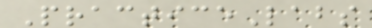PracticeLabs
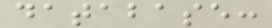database:
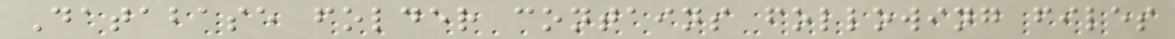Database folder contains following files
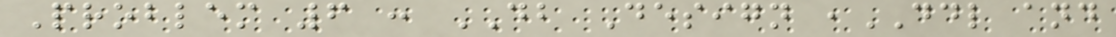Problem 6 : DB Design ,DDL and
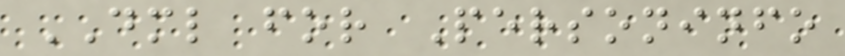DML for Personinfo
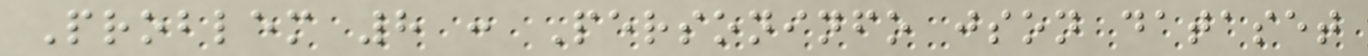Problem 8 : Personinfo json dataset
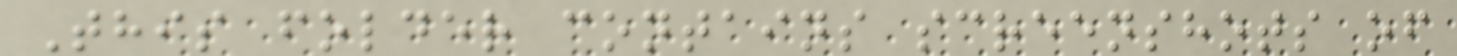This folder contains screenshots of
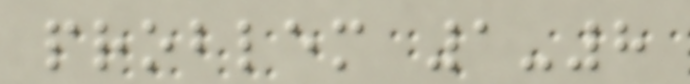problem 1-8
